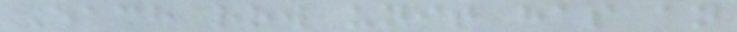Each row unit has an
